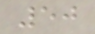50
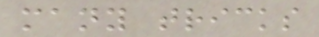many tricks
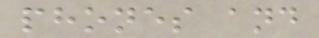phones and
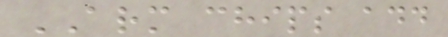ARM chips add
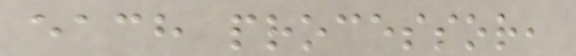each processor,
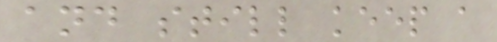and still keep a
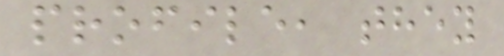profile, they
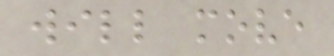will move
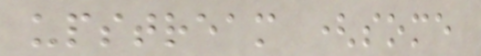upstream (some
